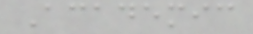Academic
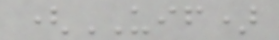(UIF)
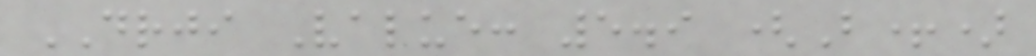DRJI Value: 5.9 (B+)
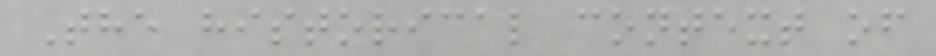The historical context of
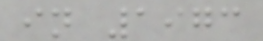in 1973
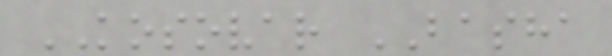KOSOVAR BASHA
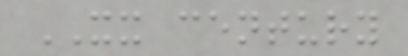XX century
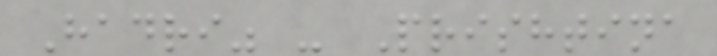Hadri" - Prishtina
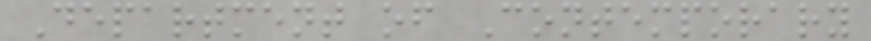Department of Contemporary
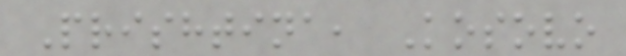Prishtina, Kosovo
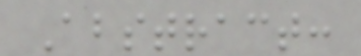Abstract:
